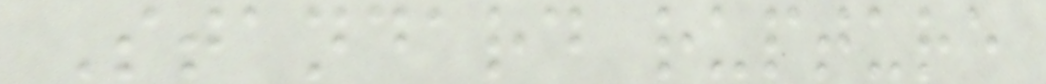Standard rupture
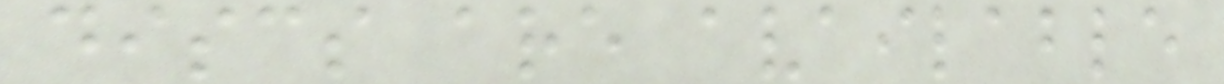discs are available
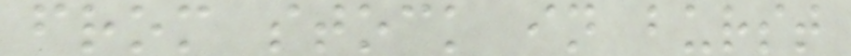from stock in burst
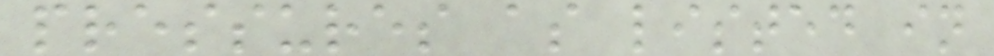pressures as listed in
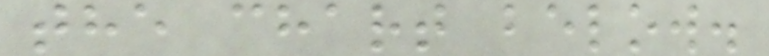the chart below.
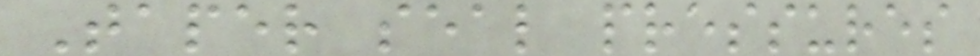Taper seal pressures
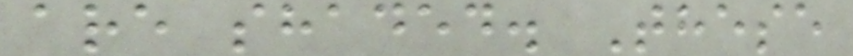are shaded. These
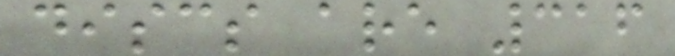discs are 316
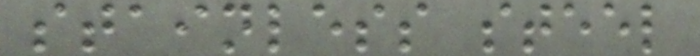stainless steel
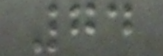74
